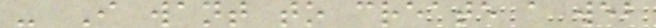- I want to create a web
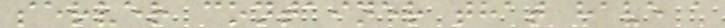server container that have a
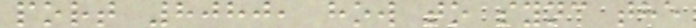port 8080, how to sync the
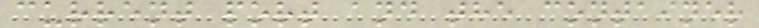current port and the container
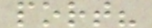port?
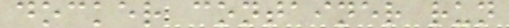docker container run
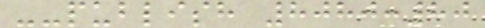--publish 8080:80
